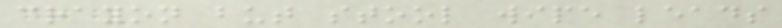crayon but stool wipe leads
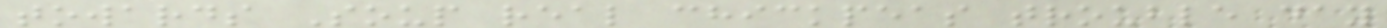towards Soup real chickpeas trouble day
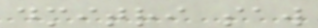dmitri saw
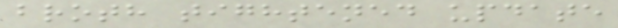broth tightened update
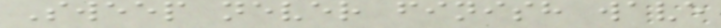Sweep never finish wave
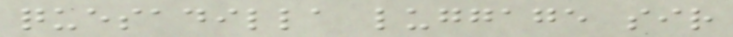quesadilla luggage sir
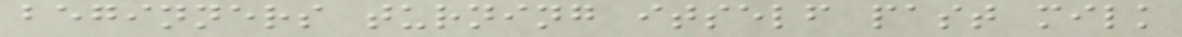beginners turning itself past milk
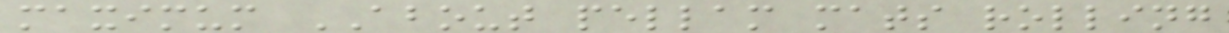maximum ABOUT pellam mats rolling
